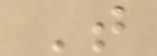T
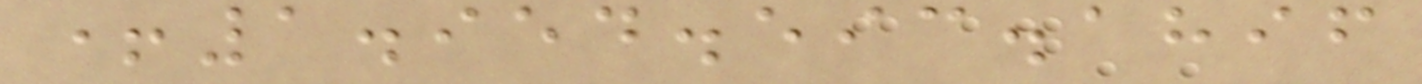+1.954.593.1896
